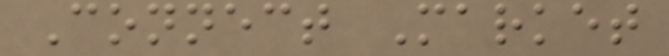Connect Market
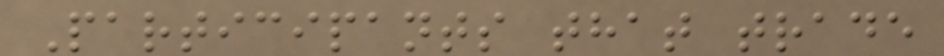Participants that trade
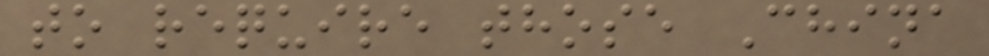to require those China
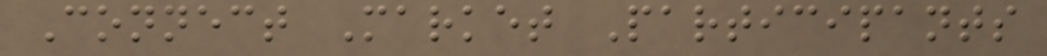Connect Market Participants
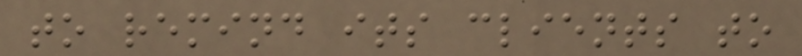to remind its clients to
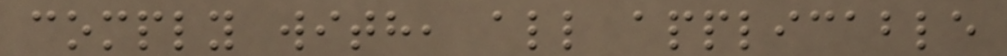comply with, all applicable
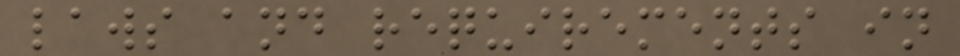laws and requirements in
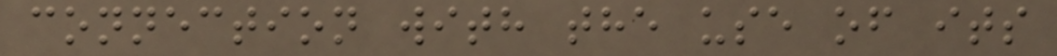connection with the use of its
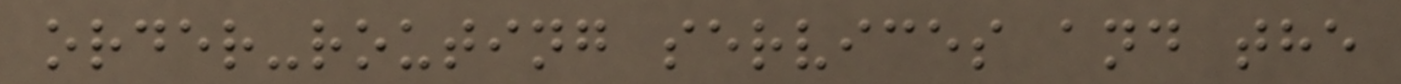order-routing services and the
